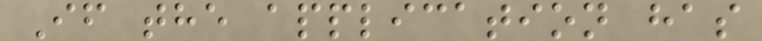If the application has
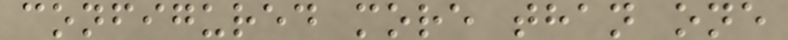configured more than one
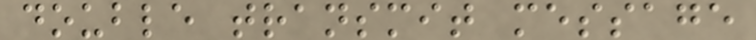double transmit message
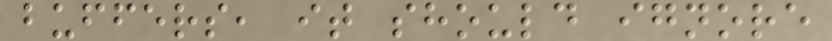buffers, it should ignore
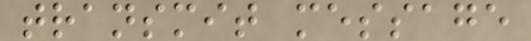transmit message
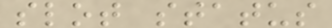slot status
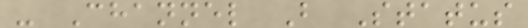- Channel B Status
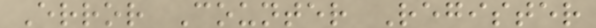Error Counter Register
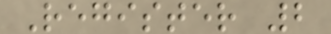Register 2
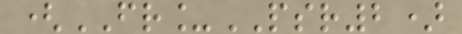(FR_PSR2)
